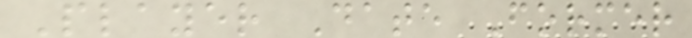Player Date Former
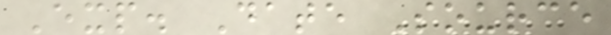Exp. Date Source
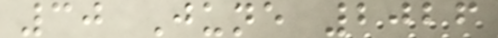30 June 2026
